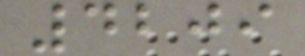4209
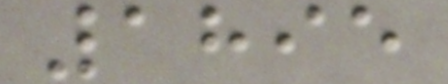1895
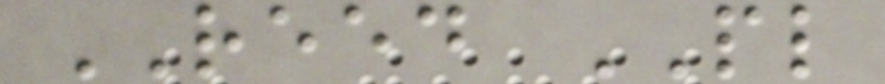REED PL
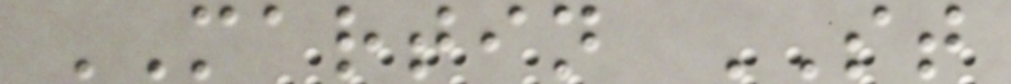MARTIN ST
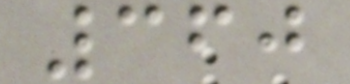360
